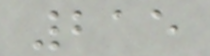215
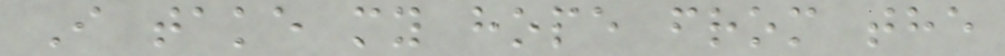I take my hope from the
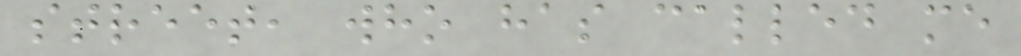street, who has called me
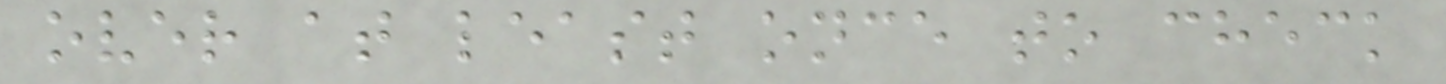over at least once to check
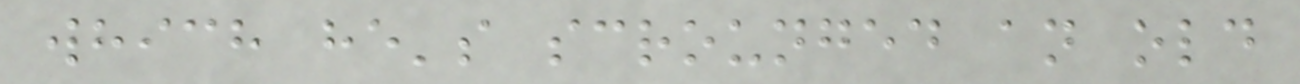which he's scrounged an old
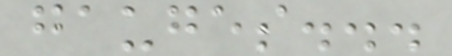gauges...
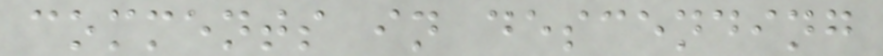comments in descending
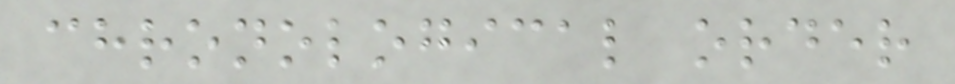chronological order
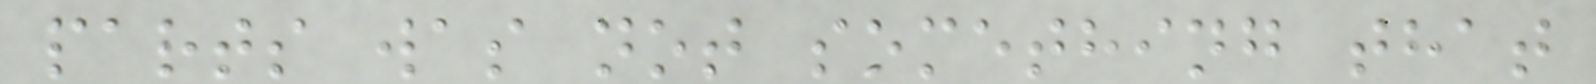parts was not something that
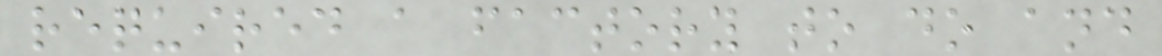required a factory to do and
